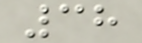38
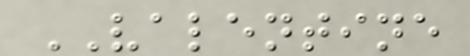VALENTINE
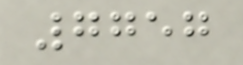7757
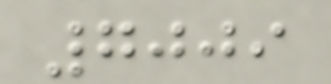7009
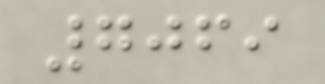7069
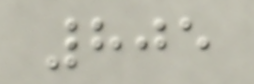805
